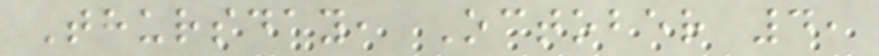Thursday, October 4,
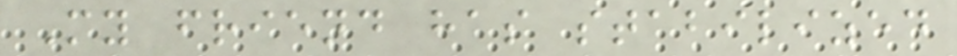My friend has stabilized
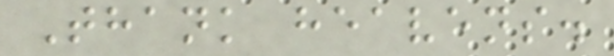Thank heavens.
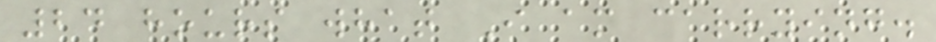24 hours what I am carrying.
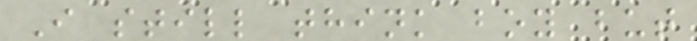I still think boy but
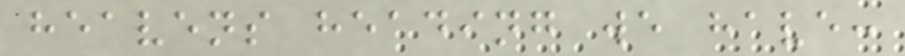heavens heading we have:
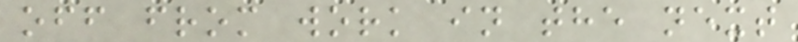off from work in the next
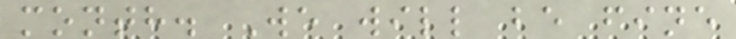month. We will be fine
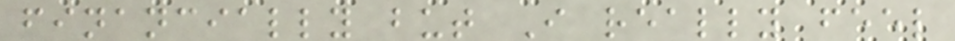financially but I really feel
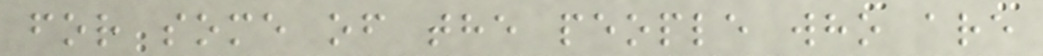for some of the people who are
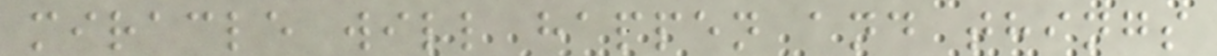miracle will happen and things
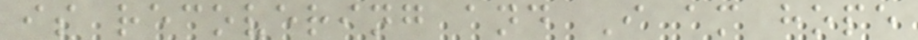is recovering and I am hope
